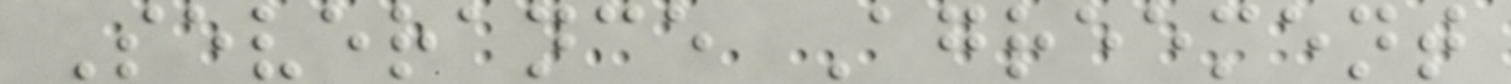Severance Agreement
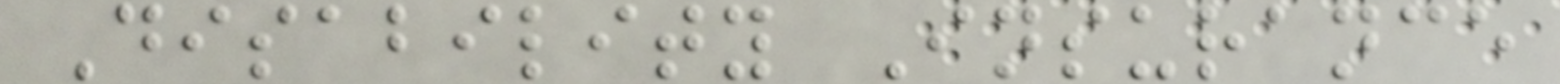Disability Insurance
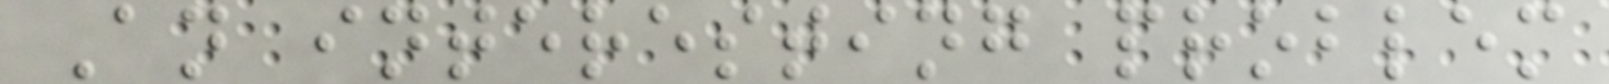An interesting problem
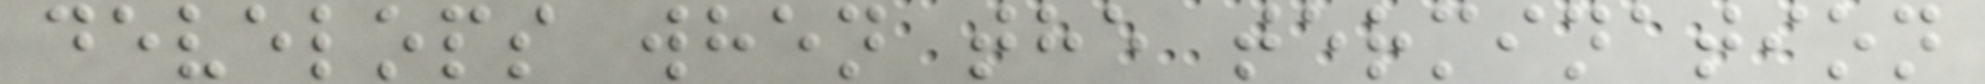develops when the termination
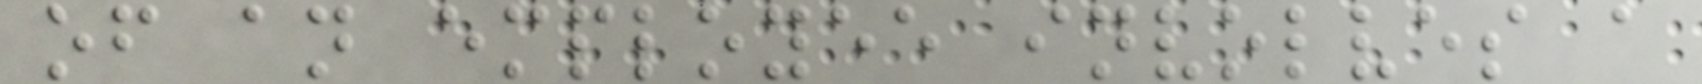of an employee involves a
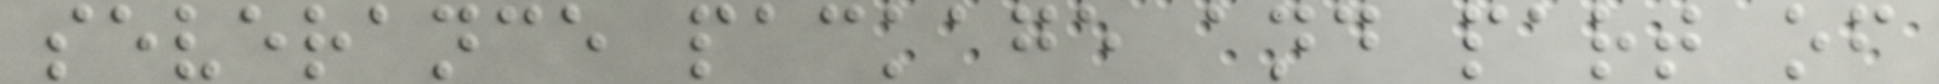severance package and part of
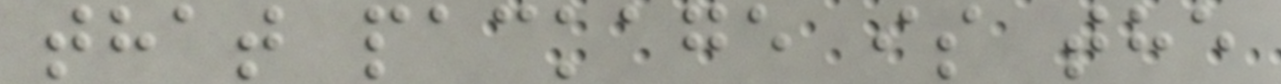that package is the
